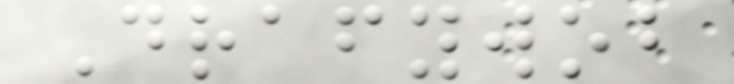Drafywob
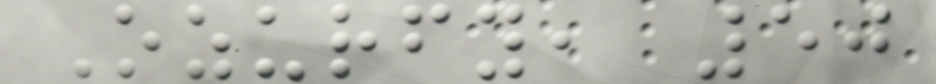Ozurfy, 50
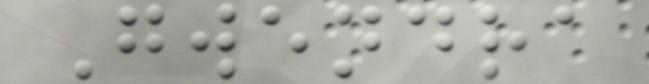Gwendra
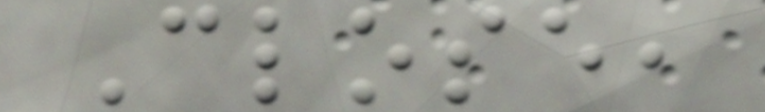Close,
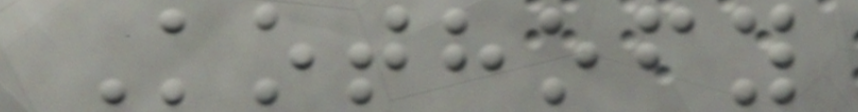Kothofy
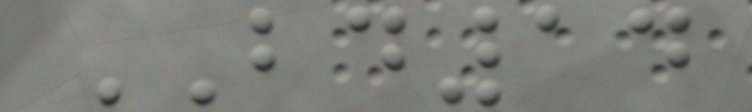BD14
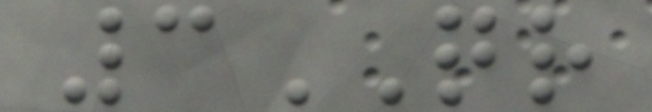3QR
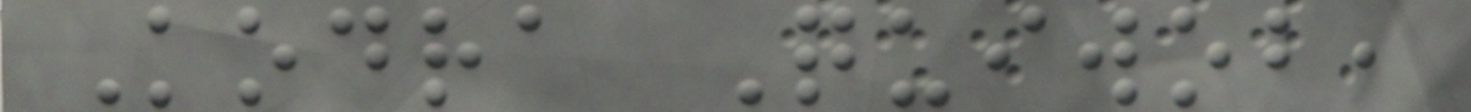Kodra Quiwob,
